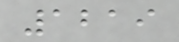1219
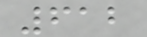612
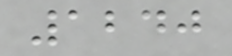1240
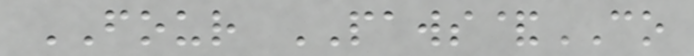FOUR PAWS&CO
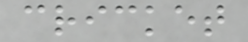cricket
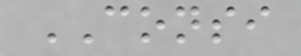CONSI
